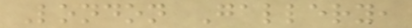London Gallery,
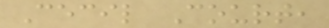Cecil Court,
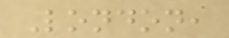London,
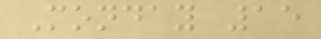Monday 15
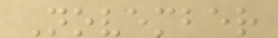November
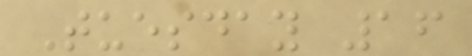Tuesday 16
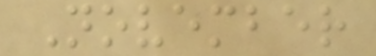November
